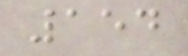154
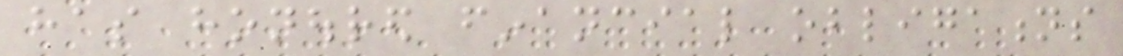has honoured financial obligations
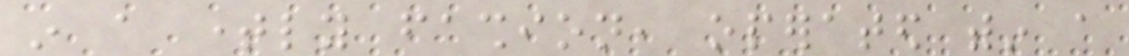in a timely fashion, operated within a
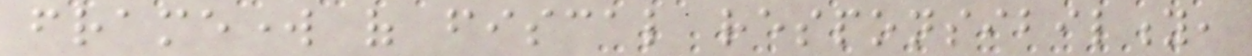framework of fiscal responsibility,
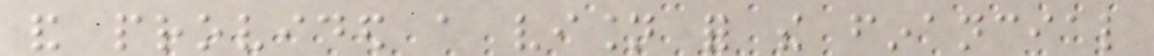and provided a vision for the financial
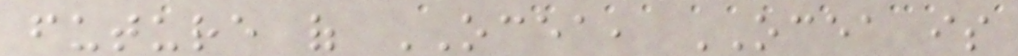future of OCEA, OCEA is
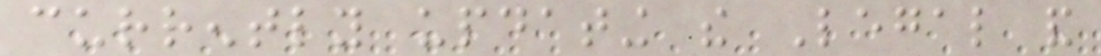currently updating the Legal and
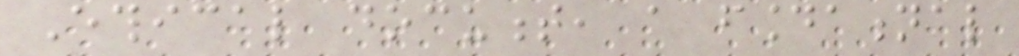Ethical document, a foundational
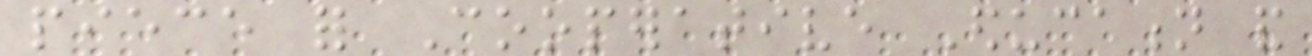piece for Cooperative Education and
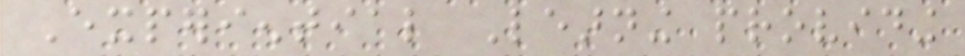Experiential Learning providing
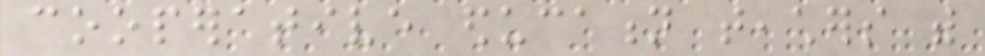cooperative education teachers with
